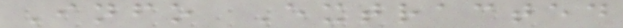Info Extracted
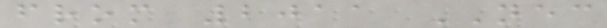from 2011 NEC
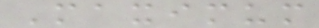Maximum
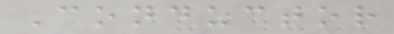Conductor
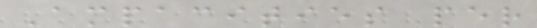Ampacities per
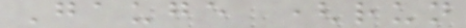Gauge (run
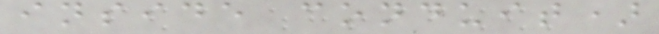inside conduit)
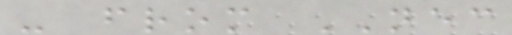- from NEC
